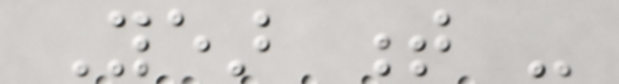Year t -
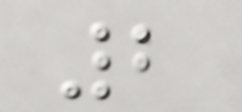2
